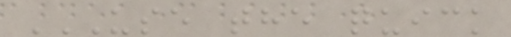USE THE QUICK
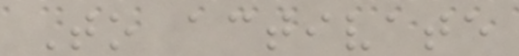To activate
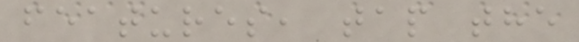features, tap the
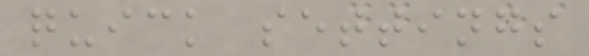quick settings
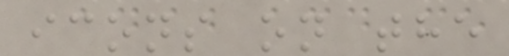icons on the
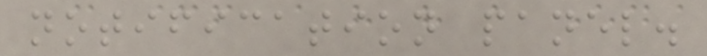notification panel.
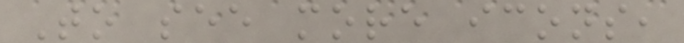To see more icons,
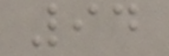94
